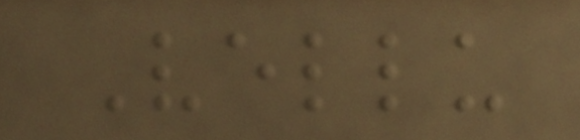Vellu
